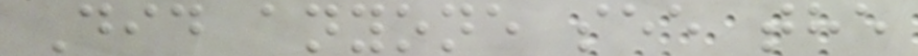Did anyone see the
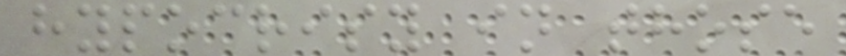hypocrisy in those
